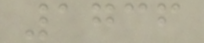1736
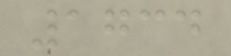1734
